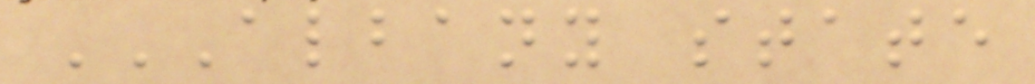ALBANY STATE
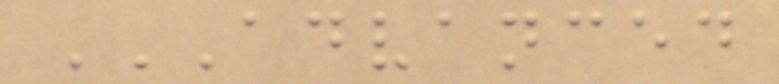ADVANCED
